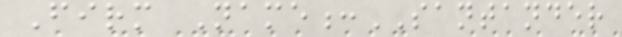Firm Name:SANTANDER
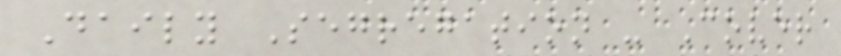Daily Segregation - Cover
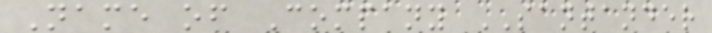Name of Company SANTANDER
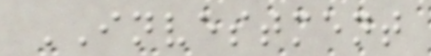INVESTMENT
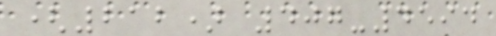(212) 407-4594
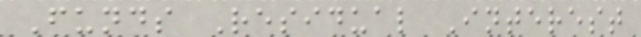Funds Residual Interest
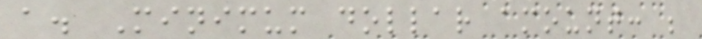a. Minimum dollar amount: ;
